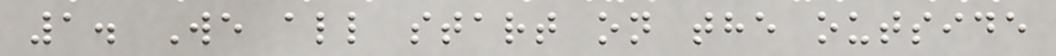1. We all start on the outside
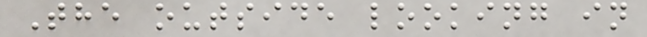The outside looking in
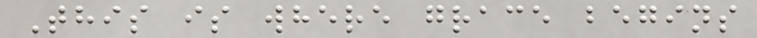This is where grace begins
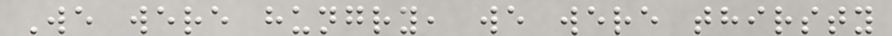We were hungry, we were thirsty
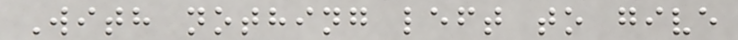With nothing left to give
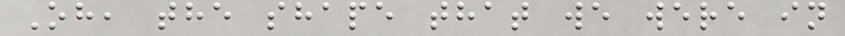Oh, the shape that we were in
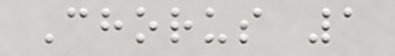Chorus 1
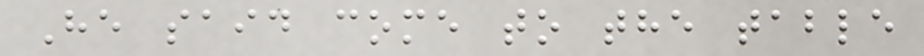He said come to the table
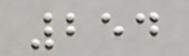254
